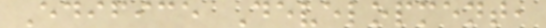Edifice Development,
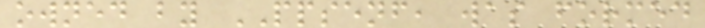owned by PPSENF, was formed
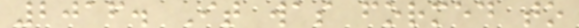2016. It was formed to
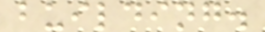building.
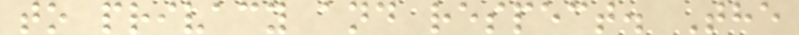to privacy and respect. The
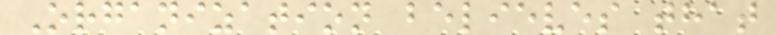Organization believes that
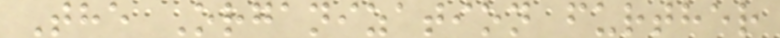The Organization further
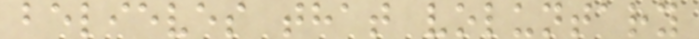believes that voluntary
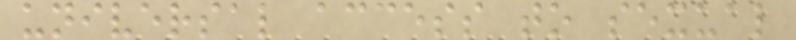universal access to sexual
